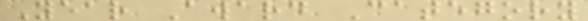Year Award Category
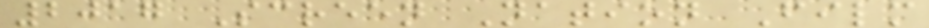2017 Screen Nation Film
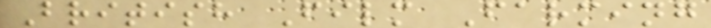British Film Farming
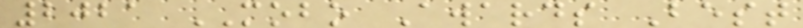2021 MOBO Awards Best
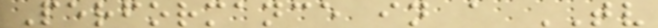Performance in a TV
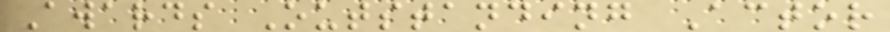Awards Outstanding Actor
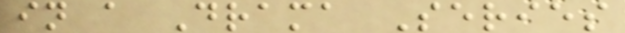in a Drama Series
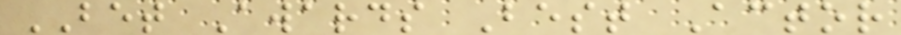BET Awards Best Actor
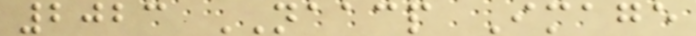2023 NAACP Image
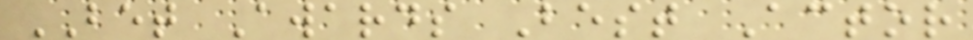BET Awards Best Actor
